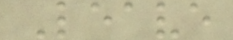Leave
